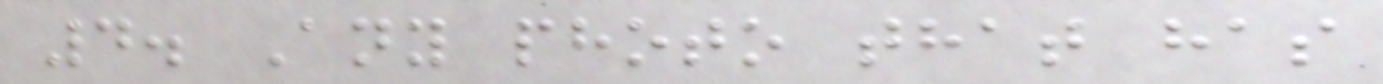4. Any photo that has
